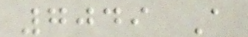7049 A
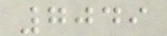7049
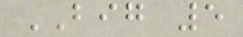BIG 5
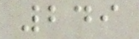249
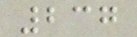237
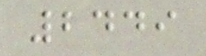2449
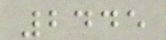2445
